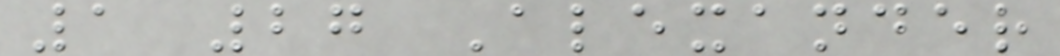1 27 Alexander
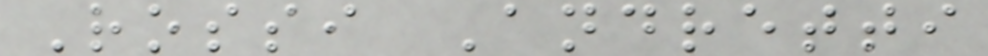Rossi Andretti
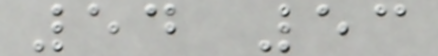54 53
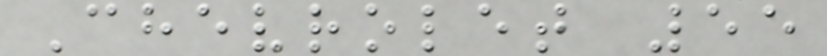Chevrolet 55
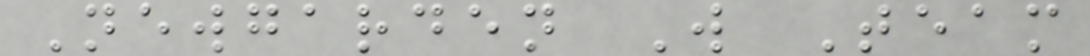Newgarden W Team
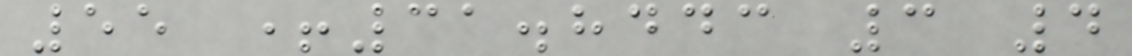55 +31.8443 3 4
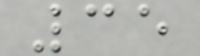35
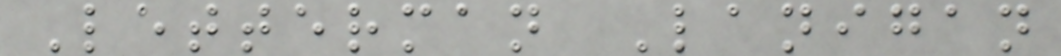Letterman Lanigan
